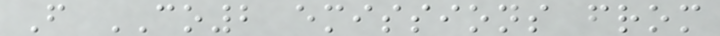F CO2 emissions from
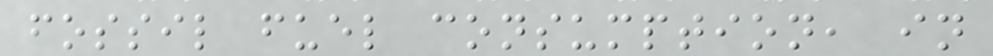fossil fuel consumption, in
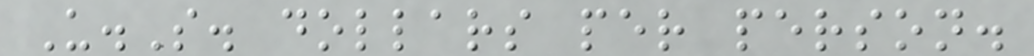U.S. dollars per person.
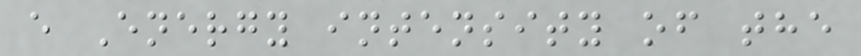e Energy intensity of the
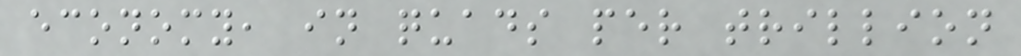economy, in quads per trillion
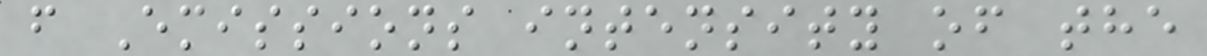f Emissions intensity of the
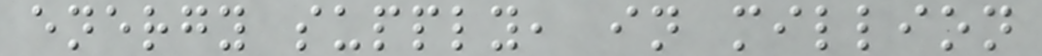energy supply, in million
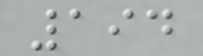194
